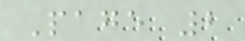Page 2
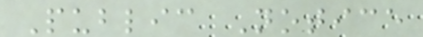Public Notice
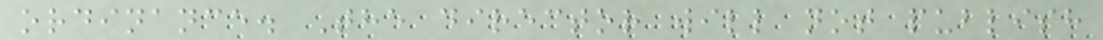ordinance. The director will not publish
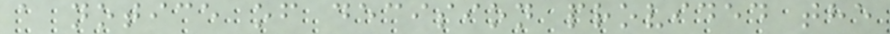a notice of decision provided the
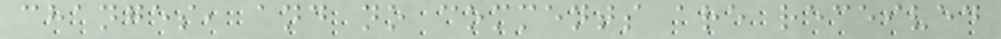changes, and no comments are received
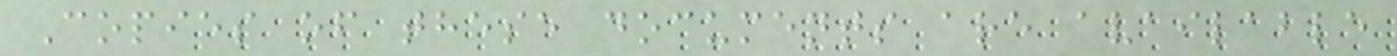Copies of these documents are available
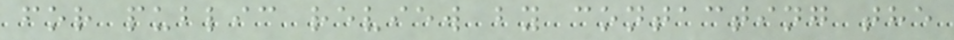for public review by contacting the
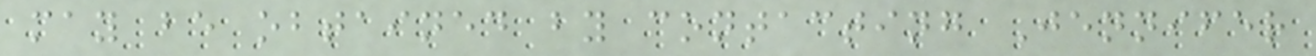may be obtained by contacting Jennifer
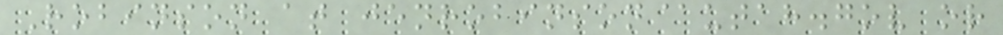Robinson at jenrobinson@utah.gov or
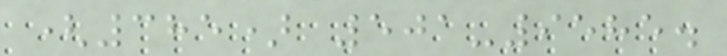(385) 501-9585.
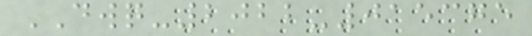DWQ-2022-015375
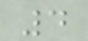4
